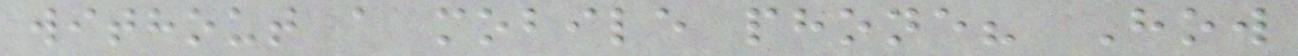without a mobile phone? How
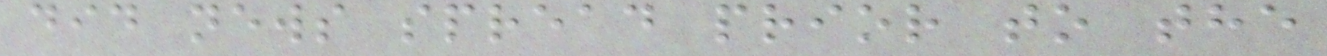did news spread prior to the
